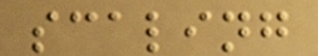scaling
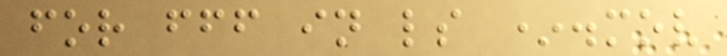for fff in ls *.mov
